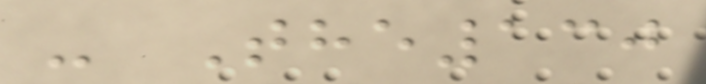- The130
